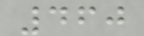460
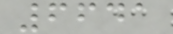6641
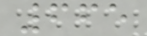665
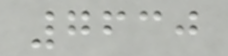7630
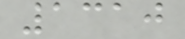1310
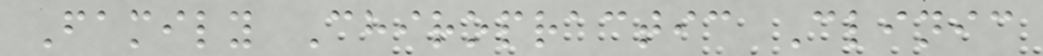Family Chiropractic Clinic
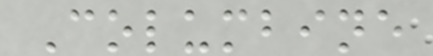Columbine
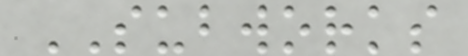SUBWORKS
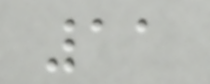11
